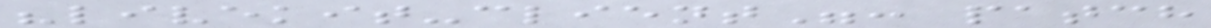"livekit-client": patch
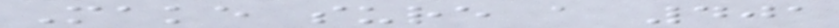Make sure a 401
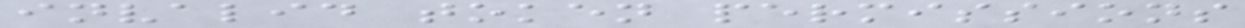invalid token permissions
